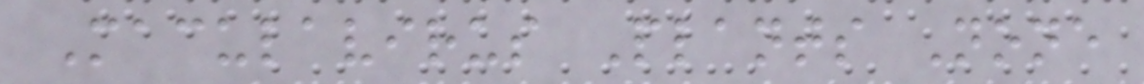Maculavirus Plants None
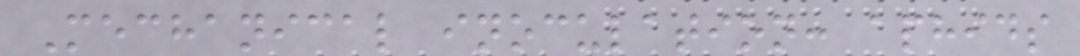Mechanical inoculation: aphids
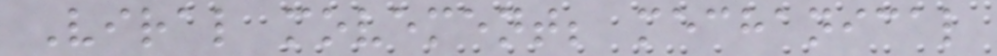Viral movement; mechanical
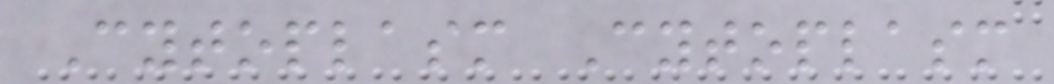Cytoplasm Cytoplasm
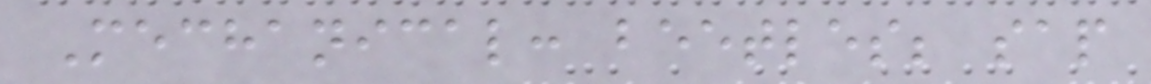Mechanical: beetles; sap
